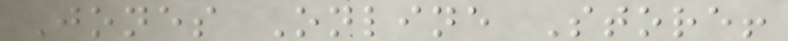Jones Online Store!
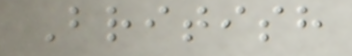British
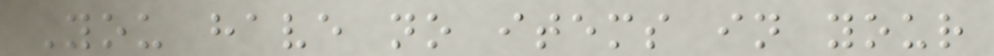You have no items in your
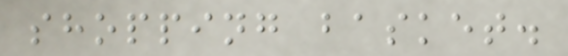shopping basket.
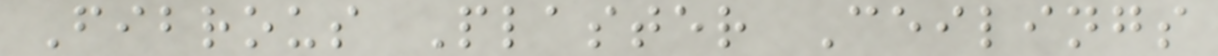Fibrous Plaster Ceilings
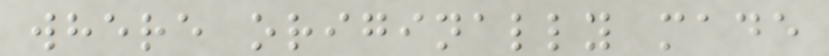where originally made
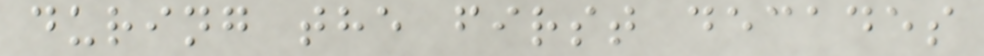during the first decades
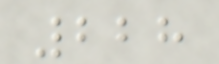228
